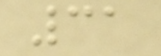31
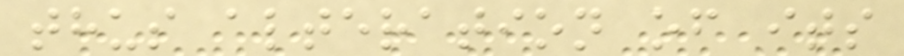thus alteration of its
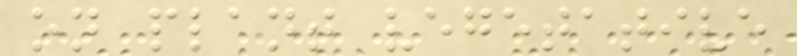on plant vegetative
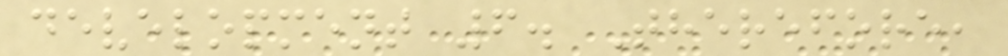development 6. Therefore,
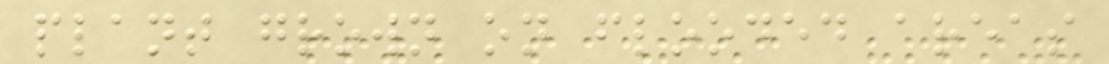plant grown on flooded areas
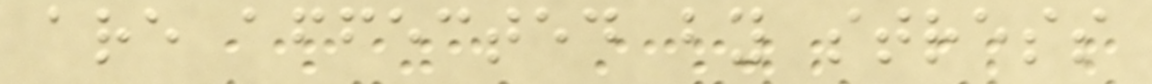are affected by stress
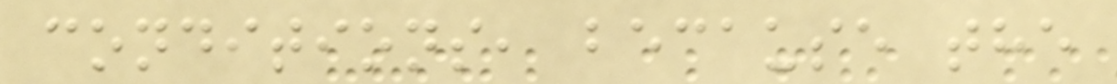conditions, because the
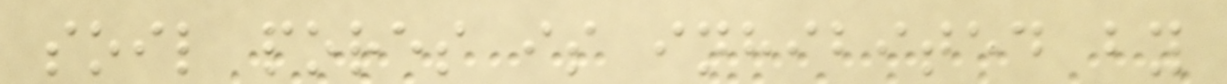soil pores is inhibited by
